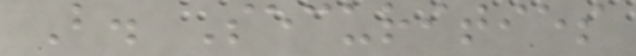B. Securities
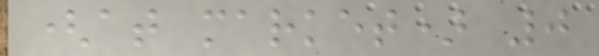(at market) 0
